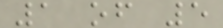1 of 5
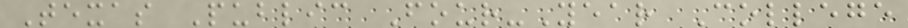Texas Public Four-Year College
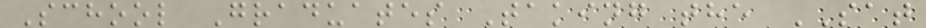School Graduates Taking the SAT
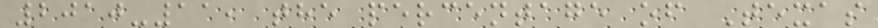2010-11, the percentage of Texas
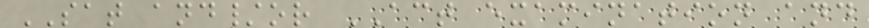SAT and/or ACT examination and
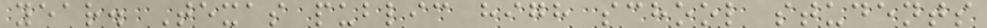year. Texas public high school students
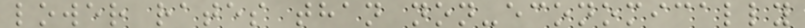lower rates than non-economically
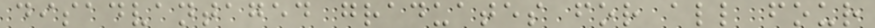disadvantaged graduates for all four
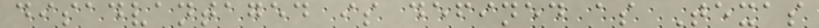disadvantaged is defined as Texas
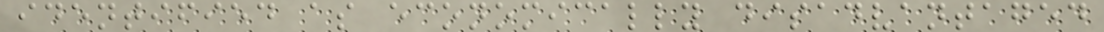identified as economically disadvantaged
